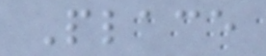Place
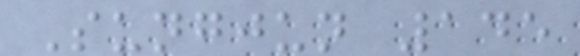Sungjun 145
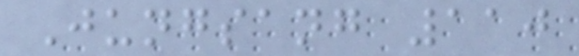Jungsang 110
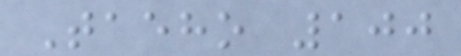Taeho 100
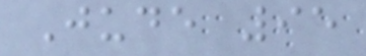Jude 95
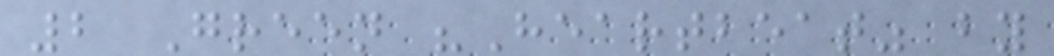2 Green "Heartbeat" by
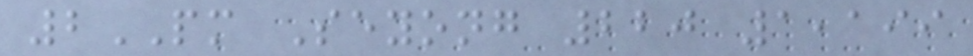2PM Seyong 220 1,199
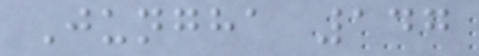Jungha 147
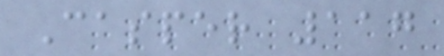Casper 117
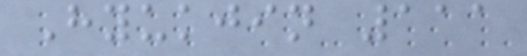Hyukjin 111
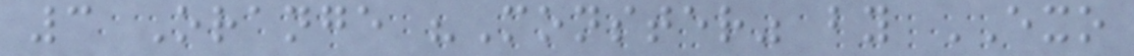3 Orange "Monster" by EXO
